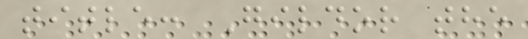title: Gildor the
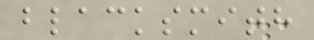blacksmith
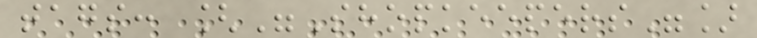tags: ["Shopkeepers"]
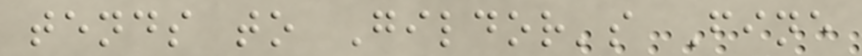tends to Gildor's Fine
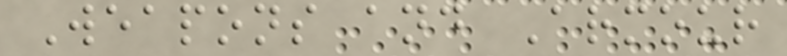Weapons and Armour
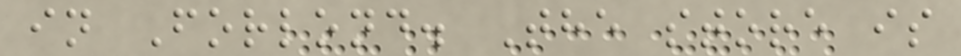in Forlond. The store is
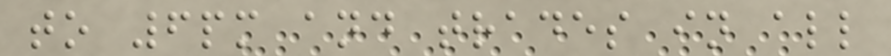to 6pm and trades in all
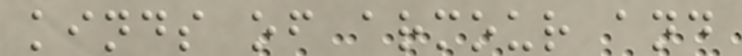kinds of armour and
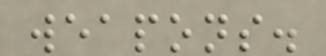weapons.
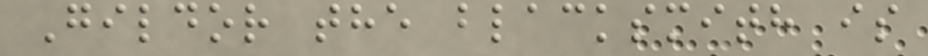Gildor the blacksmith is
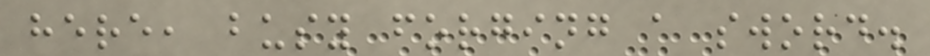here, busy forging a sword.
